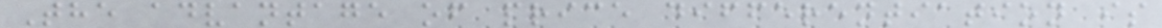The advantage of price differentiation is
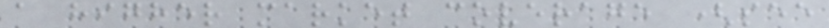a higher market coverage (see
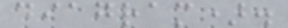diagram).
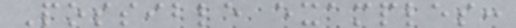Possible examples:
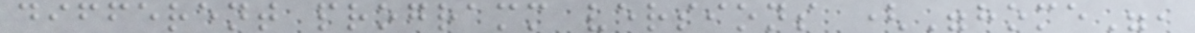different programm versions ("home",
